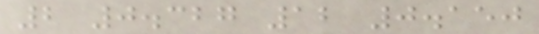2 0.327 12 0.150
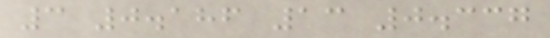3 0.186 13 0.337
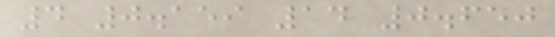4 0.159 14 0.650
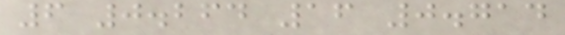6 0.264 16 0.714
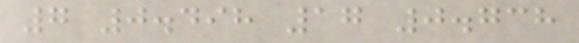7 0.498 17 0.738
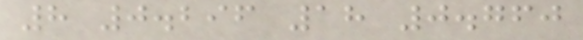8 0.296 18 0.760
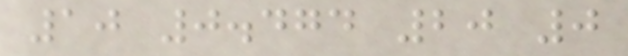10 0.474 20 0
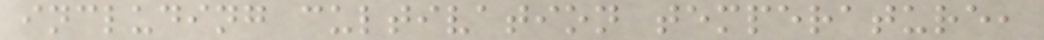including cultivation temperature,
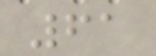61
